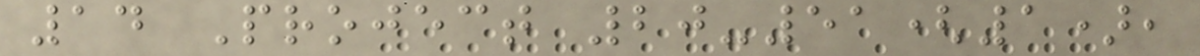14 Project 20-51(1),
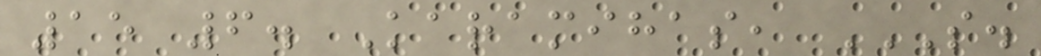15 6. Karamihas, S.
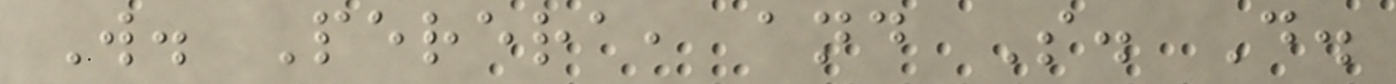W. Perera, and S. D.
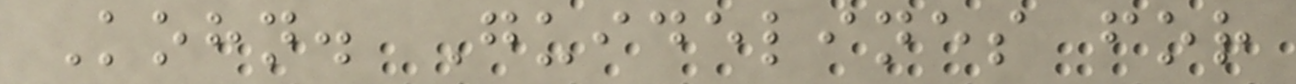Kohn. Guidelines for
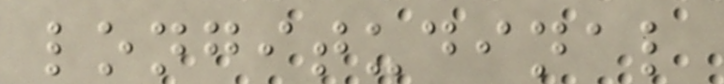longitudinal
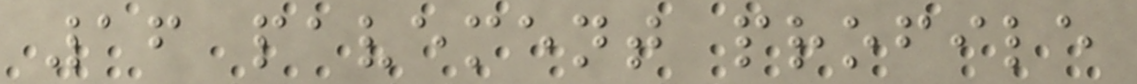16 pavement profile
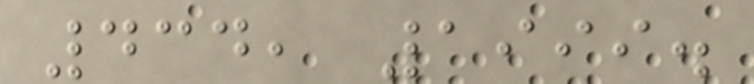434, 1999.
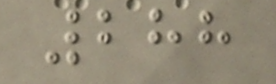288
